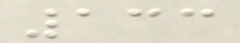133
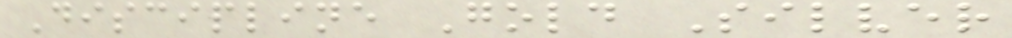Discipline Gold Silver
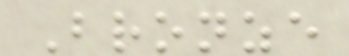Bronze
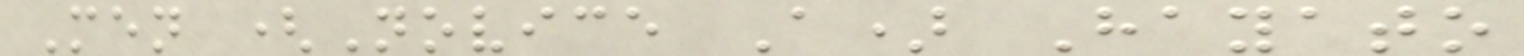Men (Novice A) Hayato
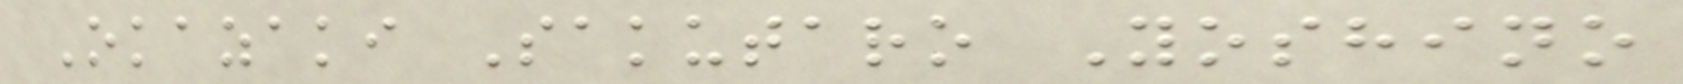Okazaki Sakutaro Yoshino
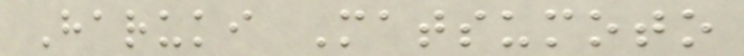Haruki Matsumoto
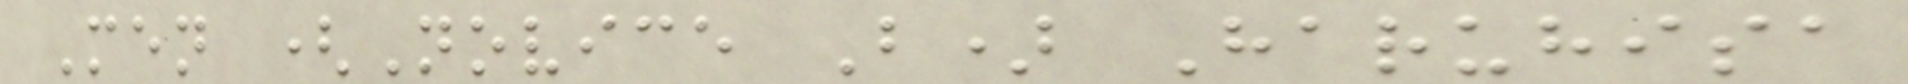Men (Novice B) Haruhisa
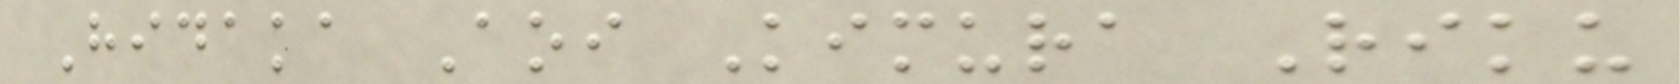Hidaka Aoi Kimura Riku
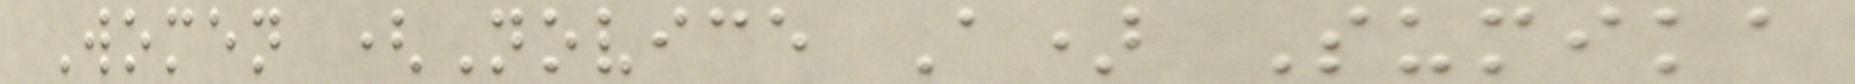Women (Novice A) Sumika
